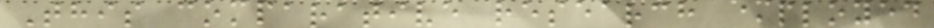This comparative research employed
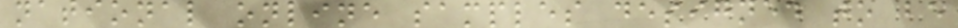national online samples designed to be
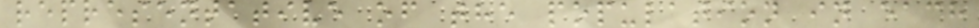representative of the population in each
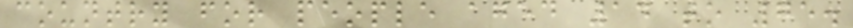country for people aged 14 to 75.
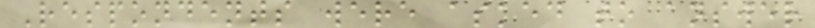Respondents were asked to answer
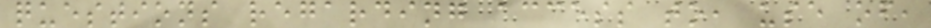questions regarding access to, use of,
